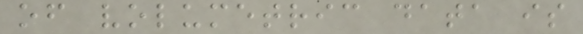of volumetric data is
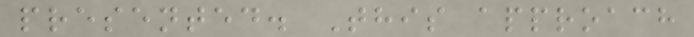presented. This approach
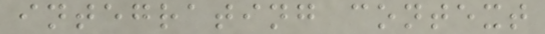integrating context
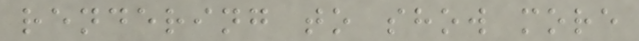rendering to show more
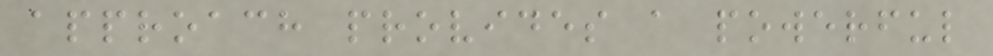approach provides a powerful
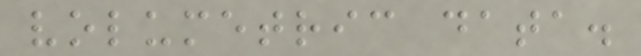volumetric data.
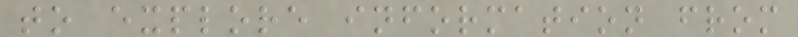to explore information from
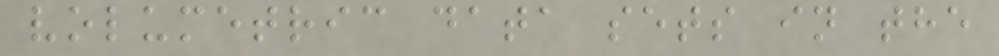volumetric data sets in the
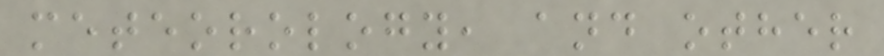meteorology, and other
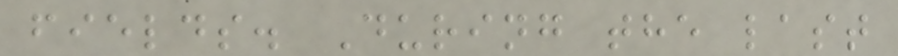fields. During the last
